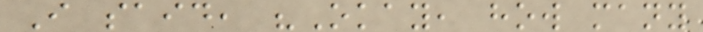I said, "Okay, how many
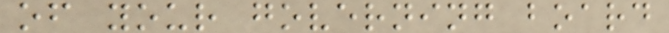of your governing board
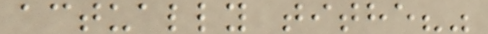actually tithe?"
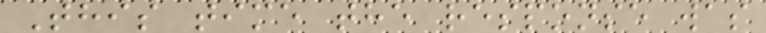This time the response was
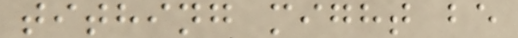tithing might be
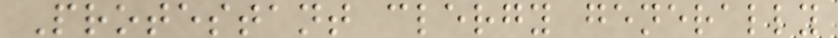Protestant clergy generally
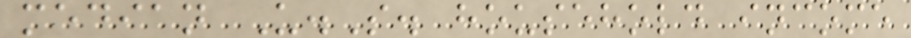median U.S. household income
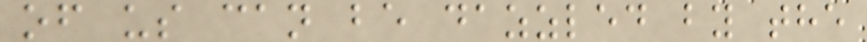of us can be dazzled by the
